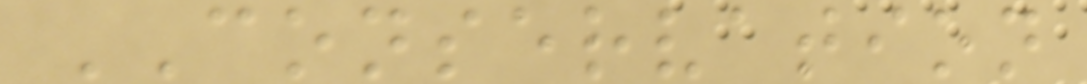CONSERVATION
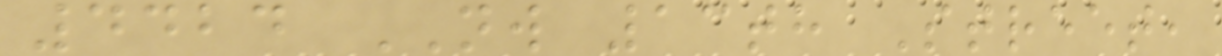4424 NW 13th Street,
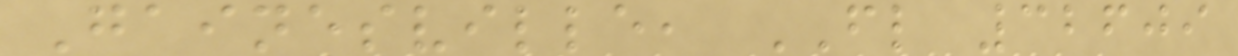Gainesville, FL 32609
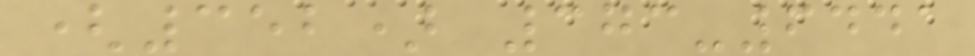(352) 373-6441
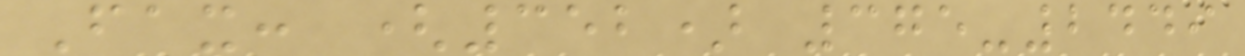Fax: (352) 375-2449
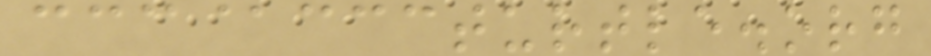ccc@cccturtle.org
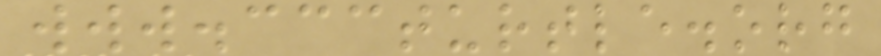www.cccturtle.org
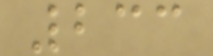233
